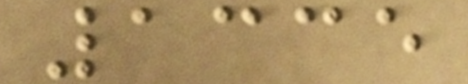1335
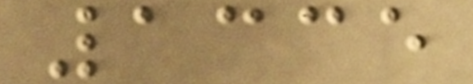1335
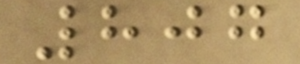807
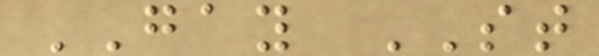GAY ST
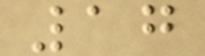17
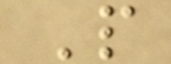P
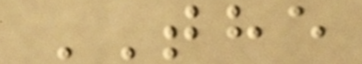THE
